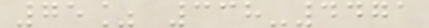75% 338-4471
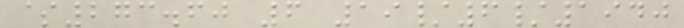$273.60 6 19/6/1940
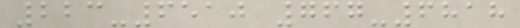223-6510 767-6818
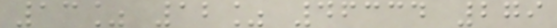13% 12% 46334 279
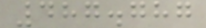487.787
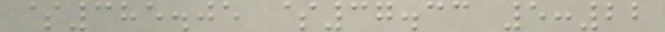$385.05 $37.33 5:22
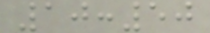10:50
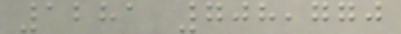1281 708,770
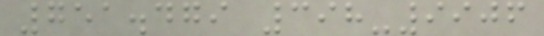751.479 398-9906
